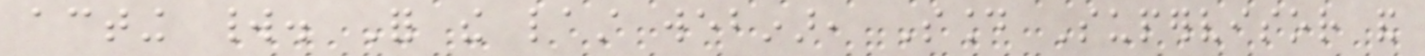acting world. For the last webinar, Sound Supervisor and
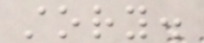story.
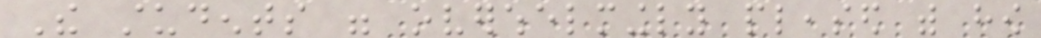The students were overwhelmingly pleased with how
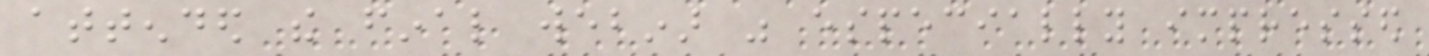attended the final webinar was especially impressed
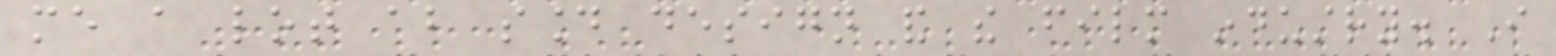me a lot about sound design and the film industry. I
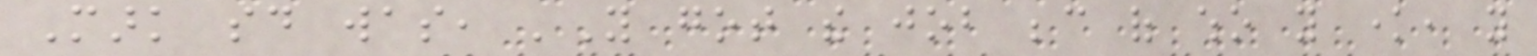Mark said was, 'You got the job because of who you know, you
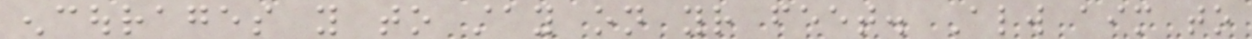encourages you to stay on your feet. Always aim to
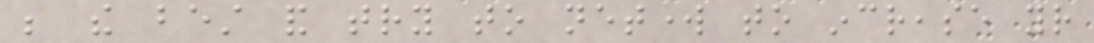be the best and try to network to increase your
